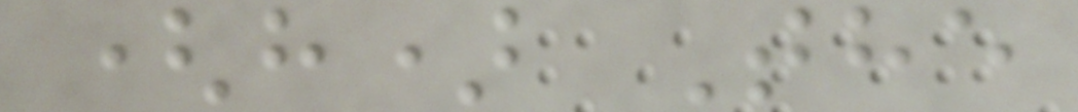(h) The
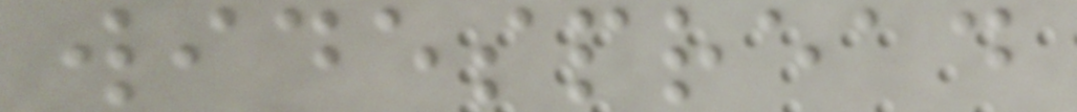widespread
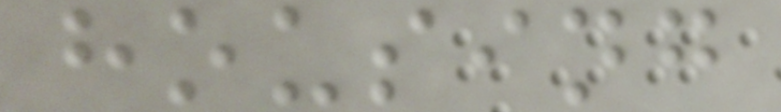housing
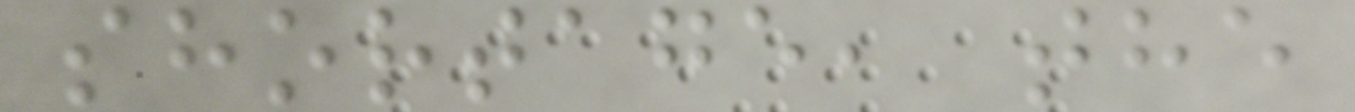shortage, the
